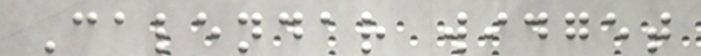Calendar widget
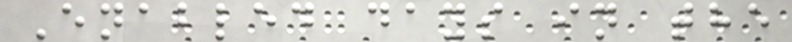Enabled days in the
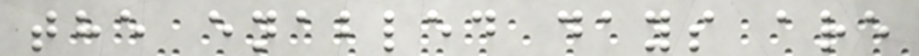the enabled days are
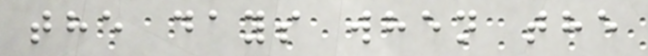the days when the
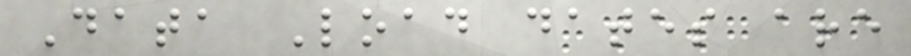Data Load dates are
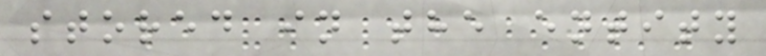stored in the entity
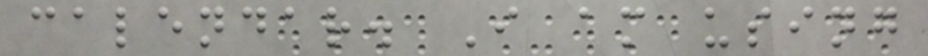calendar. I am using
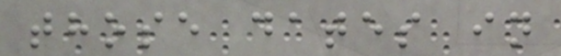those dates in
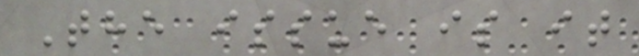The issue is it
